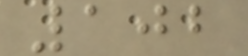102
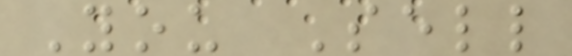You Sell
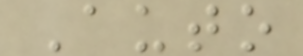Auto
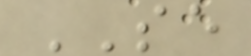SE
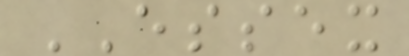ESSEX
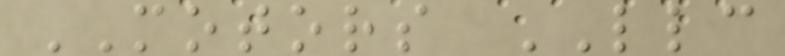MOTORS LLC
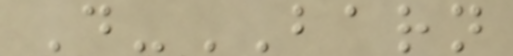D-BARN
